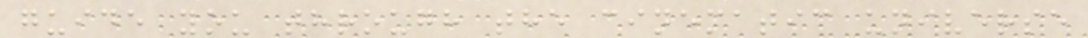guide you through the cinematic universe
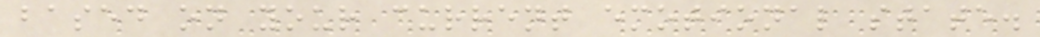based on your current emotional state.
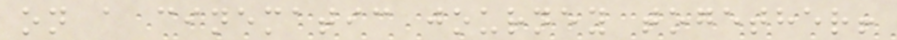on a cinematic journey together!
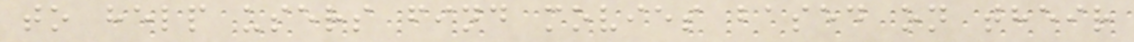to help users find movies based on their
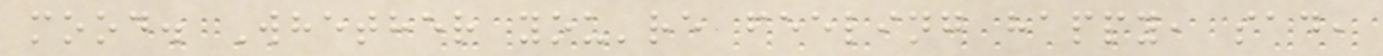mood. Whether you're feeling happy, sad,
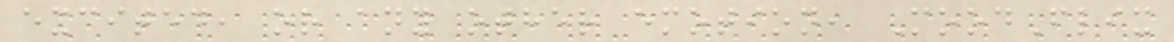excited, or any other emotion, MoodFlix
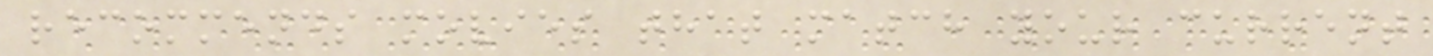recommends movies that match your current
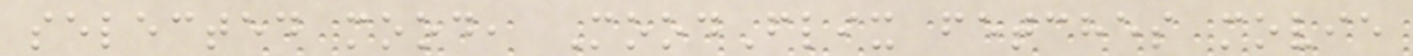selected mood, MoodFlix fetches movie
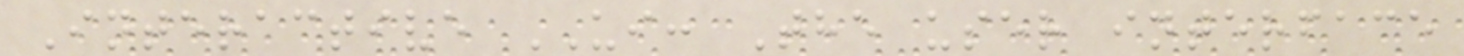Interactive UI: The user interface
